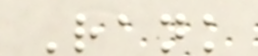Rank
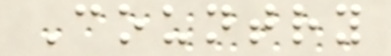Country
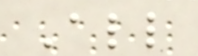All
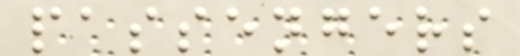passengers
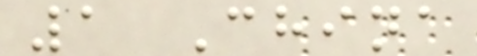1 China
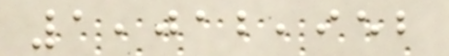1,012,952
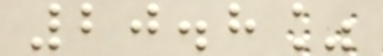20.8%
